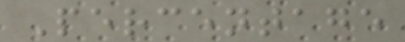Percentage
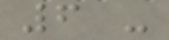6 -
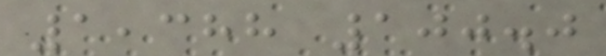1,388 100.0
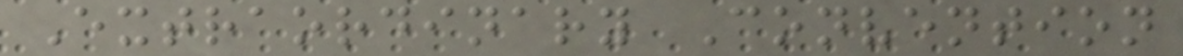Extraordinary Convention
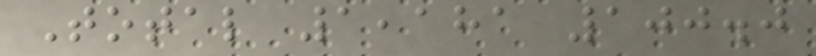Total 1,181 100.0
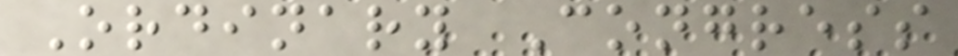Ordinary Congress
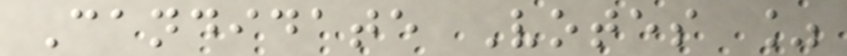Candidate Votes %
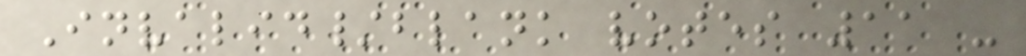Invalid/blank votes 11 -
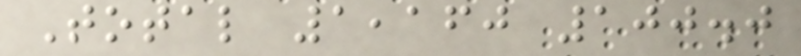Total 1,160 100.0
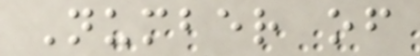Number of
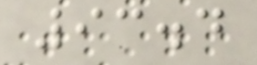93.4
